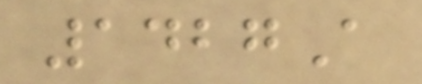1427A
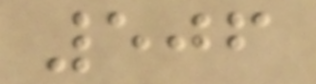506
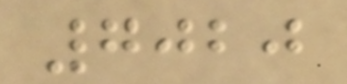7020
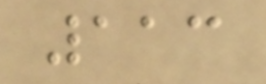113
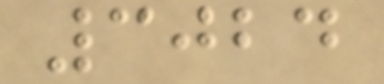3024
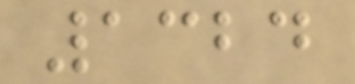1324
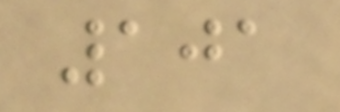101
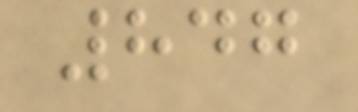847
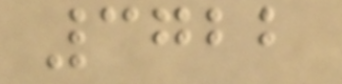3722
